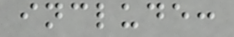include:
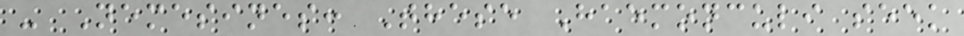- Nemesines: These Haemonculi seek
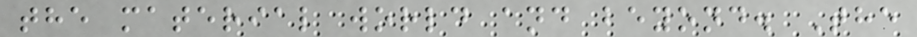the material world and beyond. The
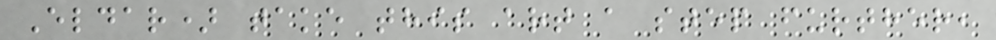Eldar) take this art a step further,
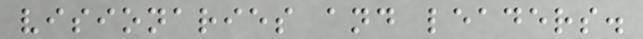visionaries and leaders.
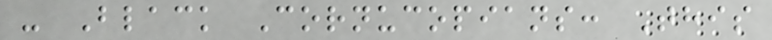- Black Cornucopians: This
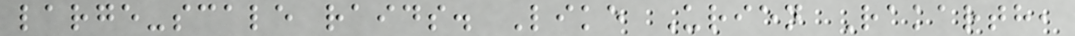large-scale raids. Like Urien Rakarth,
